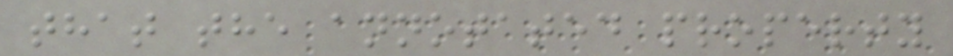that the annotated property
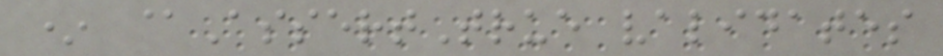* @AssertTrue validates
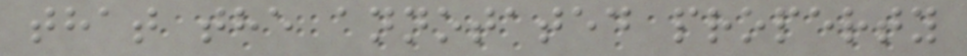that the annotated property
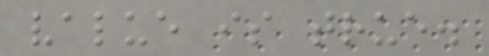value is true.
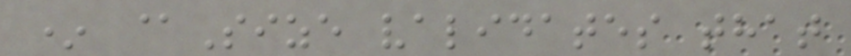* @Size validates that
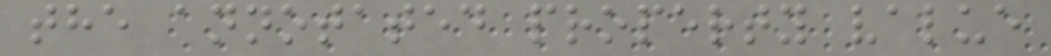the annotated property value
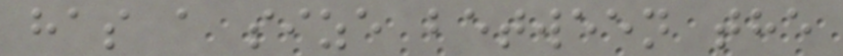has a size between the
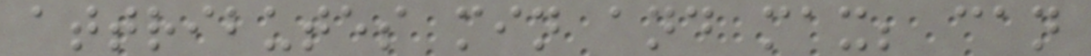attributes min and max; can
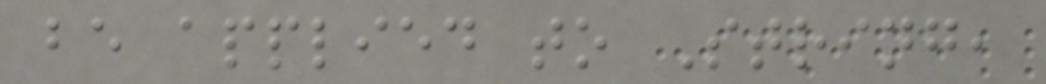be applied to String,
